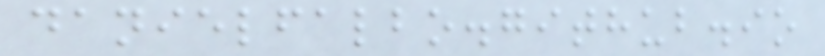danielfalbo.github.io
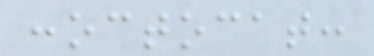:octocat:
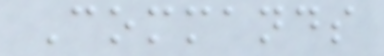Commands
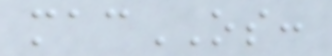macOS:
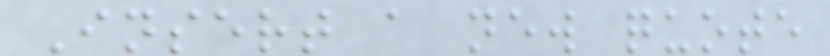Insert a new quote
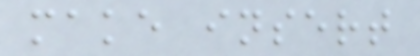make insert
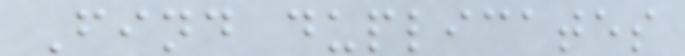Find duplicates
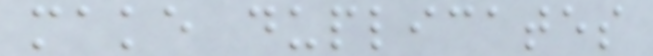make duplicates
